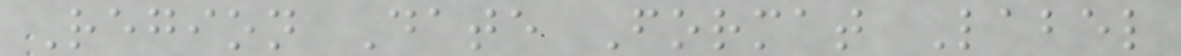Region Date Format Label
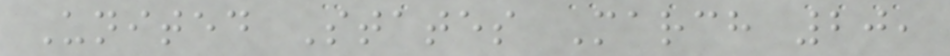United States March 20,
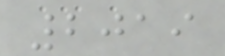2019
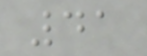41
